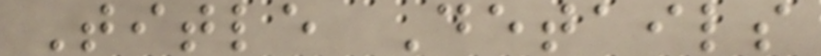Title Details
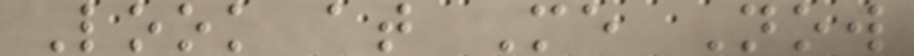Look at Me Now
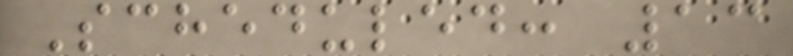Scheduled: 13
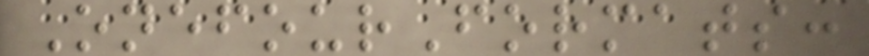OnefourFormats:
